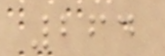264
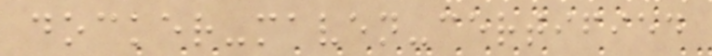docker-maven-certified
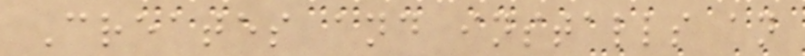Creates and installs an
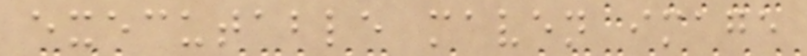executable maven image
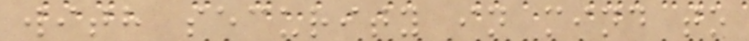with security in mind to
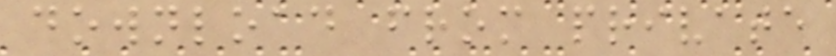download from private
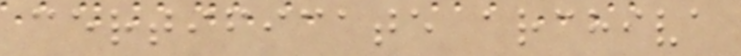certificate archiva
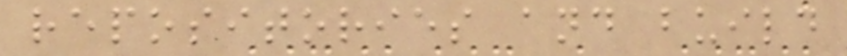repositories and build
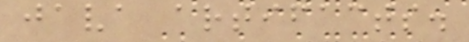java artifacts.
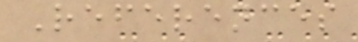References
